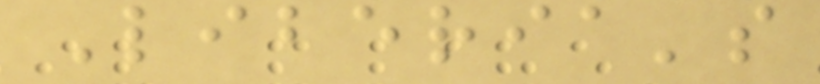Liberia's
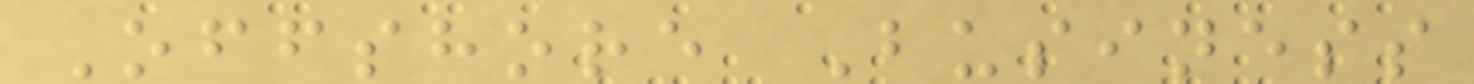Offshore Business
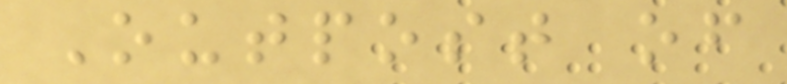Outpost of
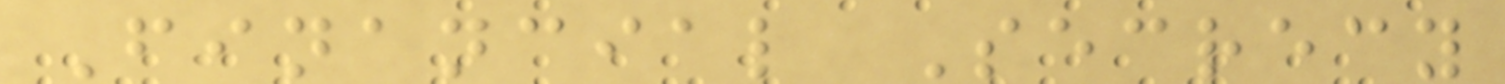Financial Secrecy
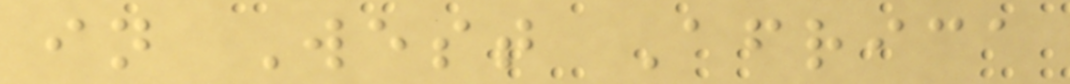in West Africa
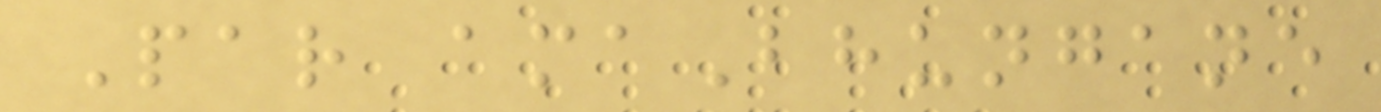Par amaBhungane
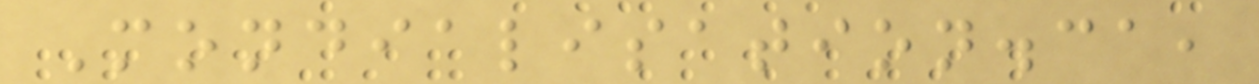Mondialisation.ca,
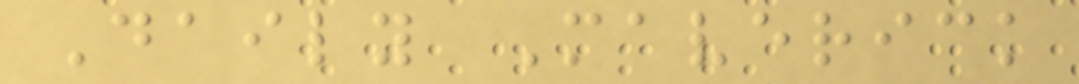Daily Maverick
